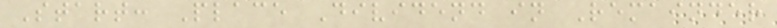Start: Place Dividend in Remainder
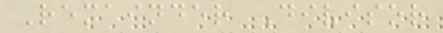Remainder Divisor
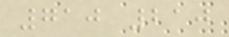710 210
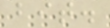bit.
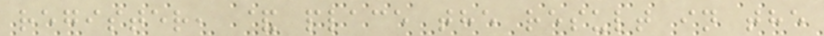register, & place the result in the
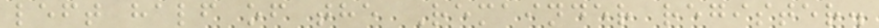left half of the Remainder register.
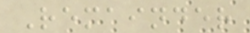Remainder
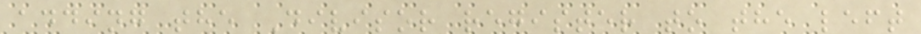adding the Divisor register to the left
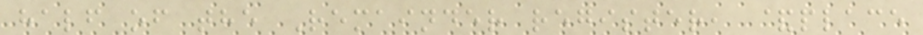half of the Remainder register, &place
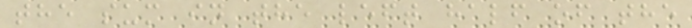the sum in the left half of the
